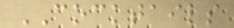COCKTAILS
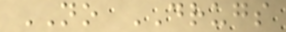NO DRUGS
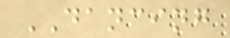DANCING
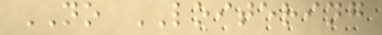NO LOITERING
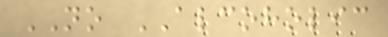NO ALCOHOLIC
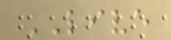LIVE
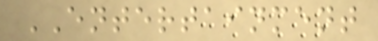ENTERTAINMENT
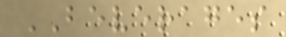BEVERAGES
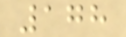178
